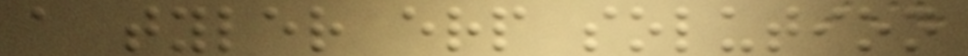a tyler erp solution
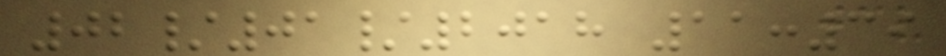02/01/2018 11:39
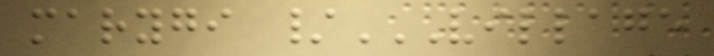marygi /VILLAGE
